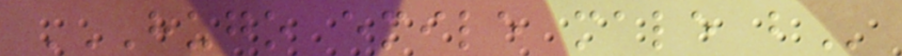HUGO EMILE MALE B
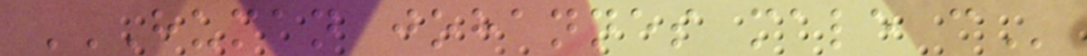HUMAN JOHANNES MALE C
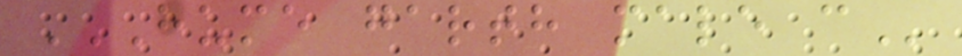HUME GARTH MALE C
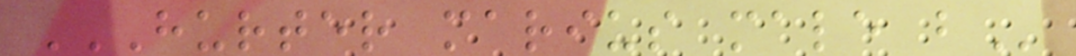HURTER MARIUS MALE B
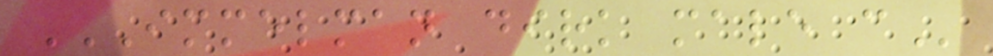IMMELMAN DIRK MALE C
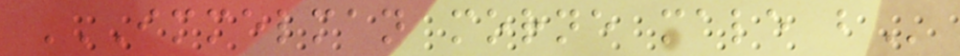IMMELMAN MORNE MALE B
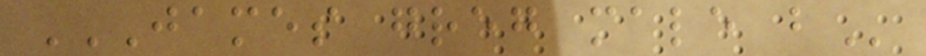JAMES GREG MALE B
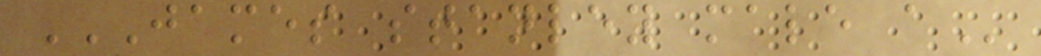JAMES STANLEY MALE A
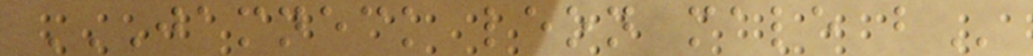JAMNECK LEON MALE B
